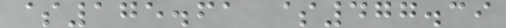$175.61 $477.39
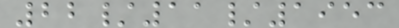22/11/1953
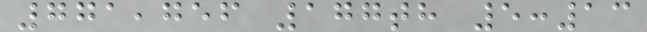771,756 177th 5:13
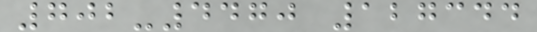702-4470 127344
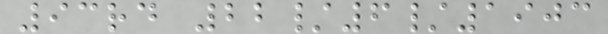93rd 22/6/1903
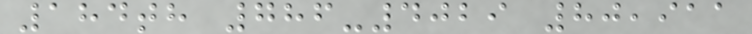184th 786-4029 80,911
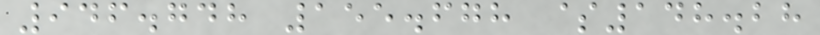946.748 155.678 $148.28
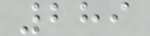289
